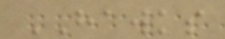HAWKS
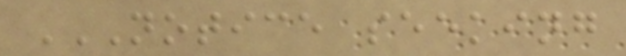NOTICE SEEKING
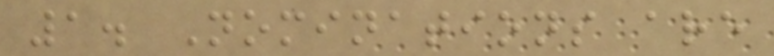1. Nominations are
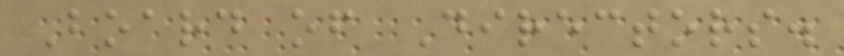Board of Directors.
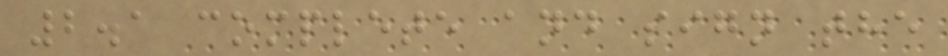2.1 complete and sign the
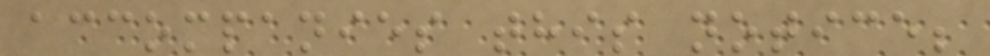accompanies this notice;
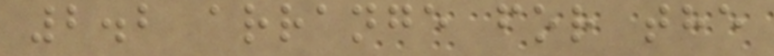2.2 arrange for the
